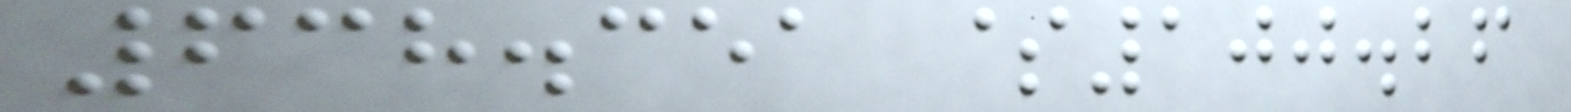638.351 $100.26
